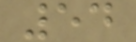54
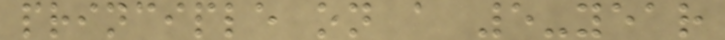principle on a 5-year
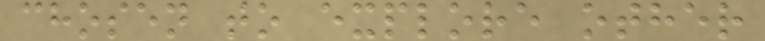chosen to explore other
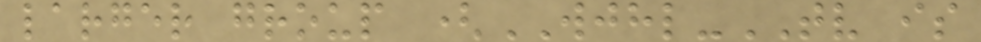larger group (WJHL-TV is
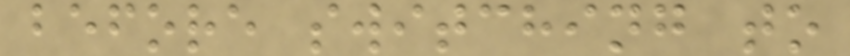before switching to
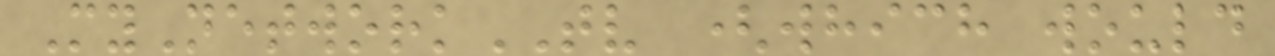MyNetworkTV (which would
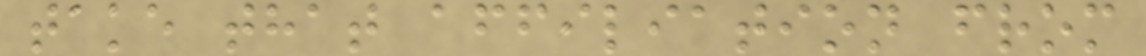take that affiliation from
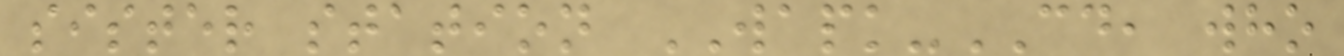sister station WAPK-CD, who
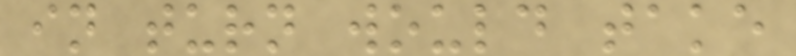in turn would take
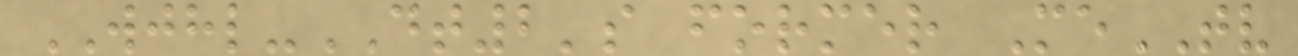WJHL-DT2's former MeTV
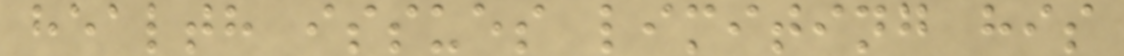health issues limiting his
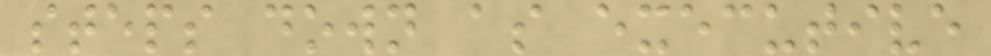steps down as executive
